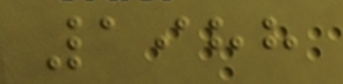1988
